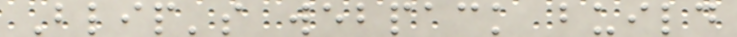Blip's webpack build
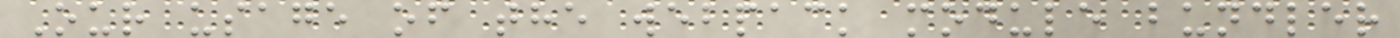Our usage of the webpack module bundler
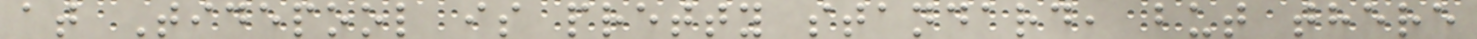at Tidepool is pretty standard, but there
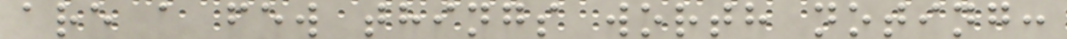are a few things worth noting:
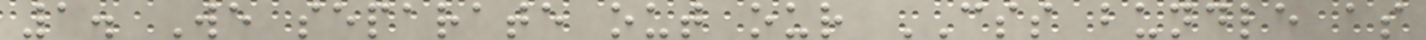1. We separate out our CSS bundle as
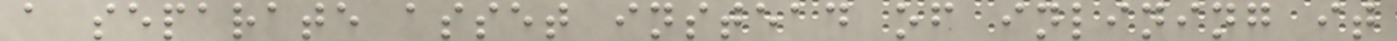a separate asset instead of inlining it
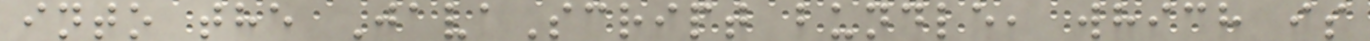into the JavaScript bundle, which is
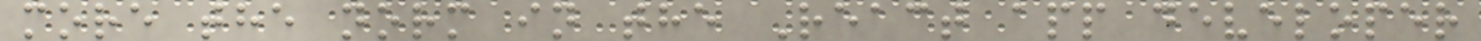more the norm in the React app developer
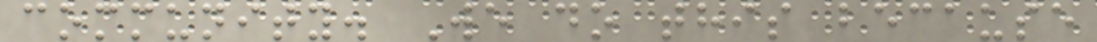community. We do this because
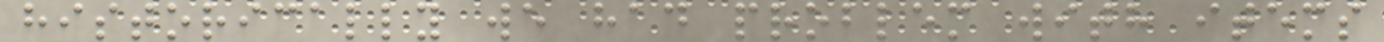historically we had problem with items
